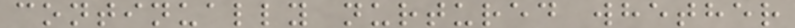continually nurtured whether
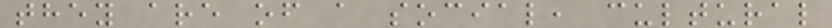they are of a social, cultural
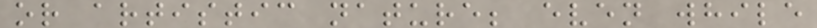or artistic nature; even while
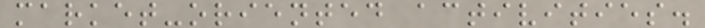market-oriented activities.
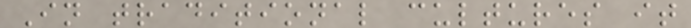In traditional cultures it
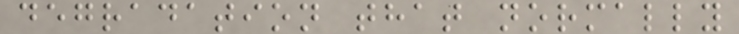degradation that normally
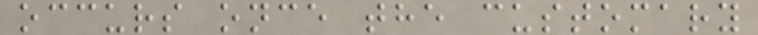occurs once the customary
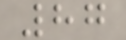87
